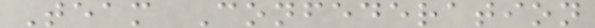Team Confederation
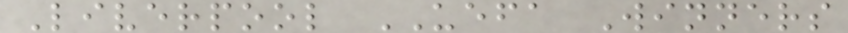Liverpool UEFA Winners
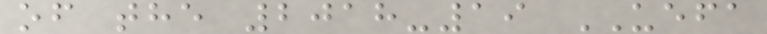of the 2018-19 UEFA
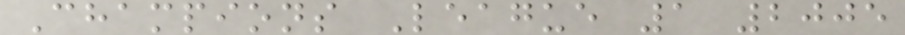Champions League 1 2005
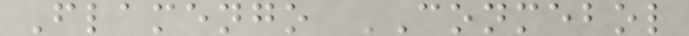Flamengo CONMEBOL
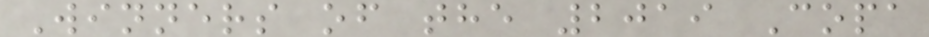Winners of the 2019 Copa
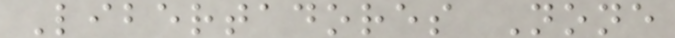Libertadores None
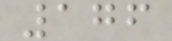176
